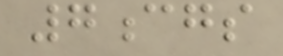7cgs
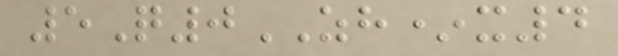5Q0ZH*x4
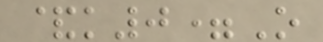&k0=O
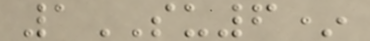1SU6*
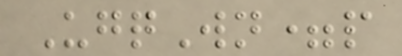UgqWn=p
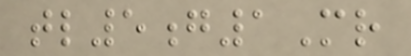tl5g1Mr
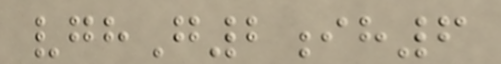vghG2ih6
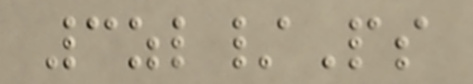3zl/Ps
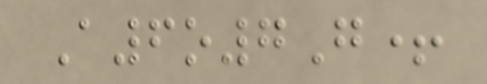A6o7G+
